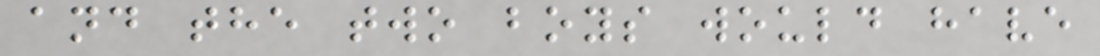and the two boys would have
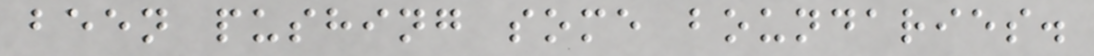been pushing some boundaries.
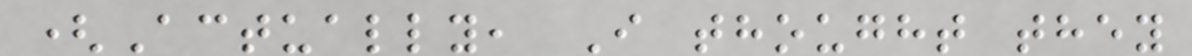(Actually, I thought they
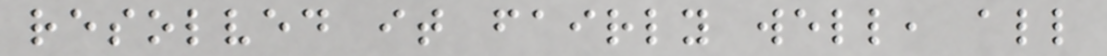resolved it fairly well, all
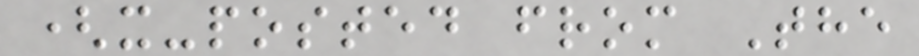(x-posted from The
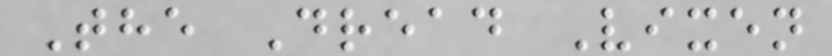The Dread Vixen
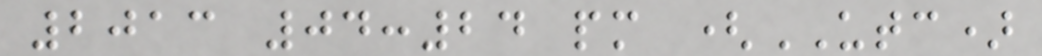2013 04:24 pm (UTC)
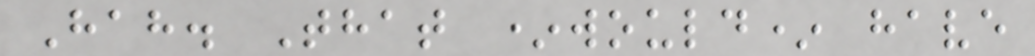Hah. That *would* have
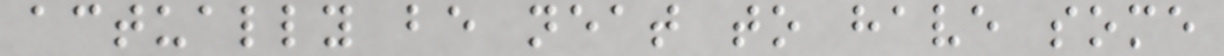actually be neat to have some
